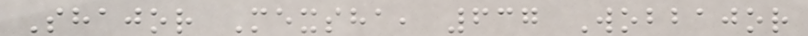Shajor Mexsha, 637 Wobbajor
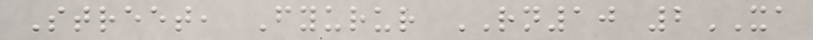Street, Fyurur RN10 2XA
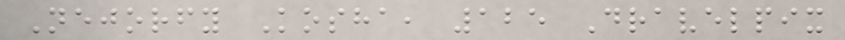Nejorfy Kosha, 125 Dravelpix
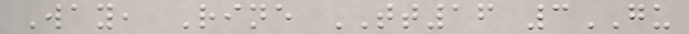Way, Rine TT16 3GU
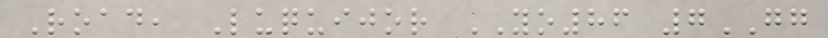Road, Luquijor YO86 7GG
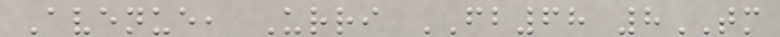Avenue, Urri FB68 8TM
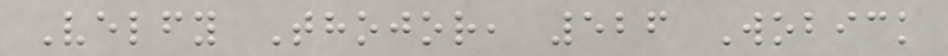Velfy Thojor, 526 Wobick
